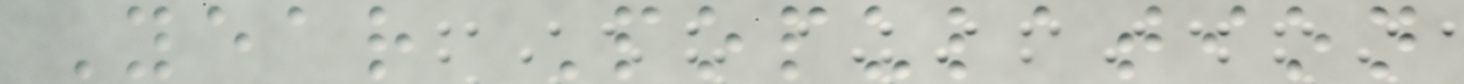Year Population
